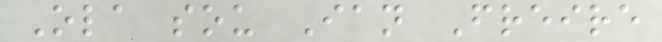Ola sou Ian Freire
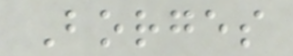Borges
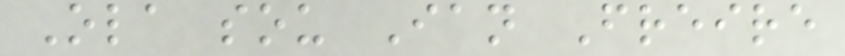Ola sou Ian Freire
